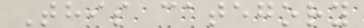This category
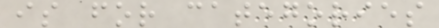is for categories
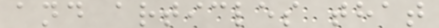and articles that
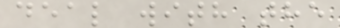deal with the
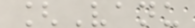[Vanu
